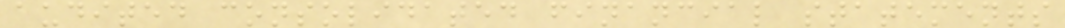audited consolidated financial statements
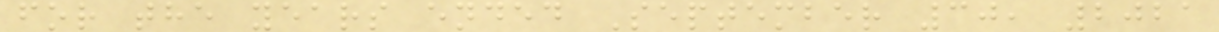for the years ended September 30, 2021
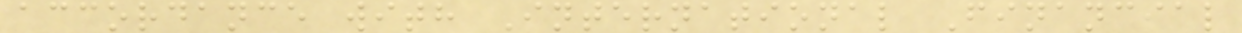accordance with International Financial
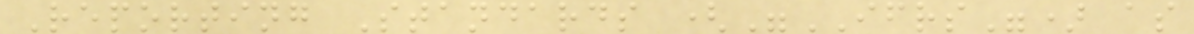Reporting Standards ("IFRS") as
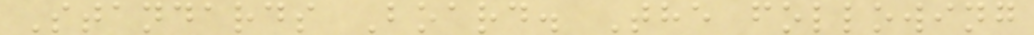Standards Board. The following
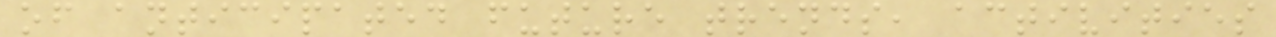of anticipated future trends, activities
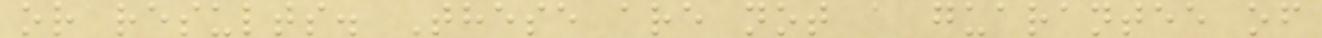or results. These are not a guarantee of
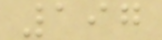197
